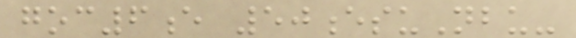goc6e 50esuNbu-
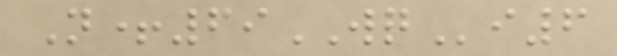N+69WQi6
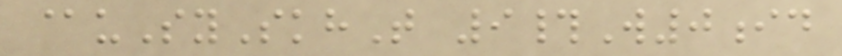@uSySkhT 9#W0id
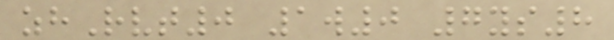zhRvt0 1w0 7ys8
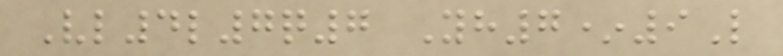Vl4l7q7 Yh7*9L
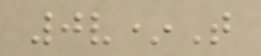0v*T
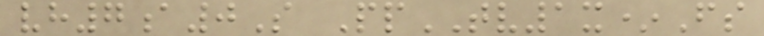vh7a0S PpTV1x*Fs
